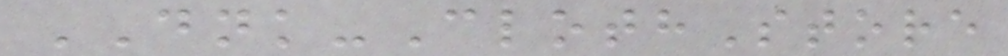DNK-ClothStore
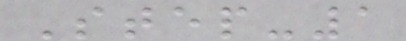Step-1
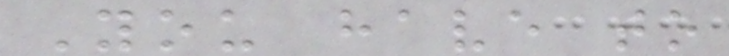You have to
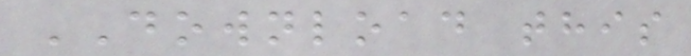DOWNLOAD this
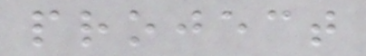project
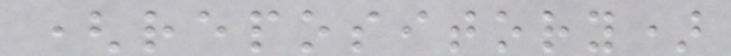(repository)
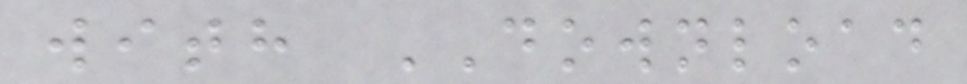with DOWNLOAD
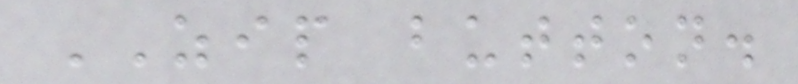ZIP button.
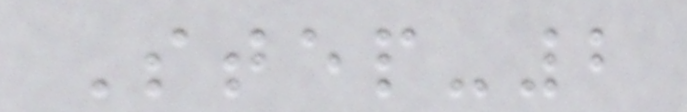Step-2
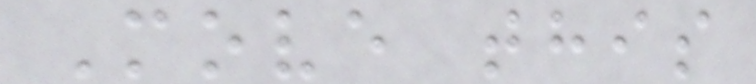Move this
